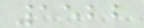1522
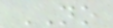NO
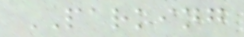PARKING
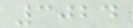3024
